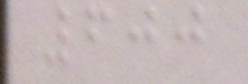600
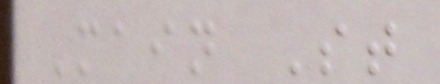Main St
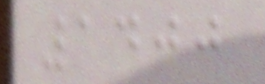1400
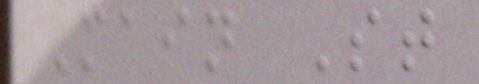Main St
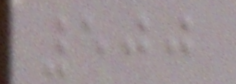500
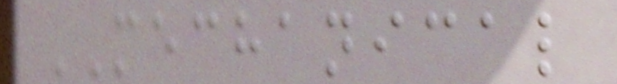MECHANICAL
